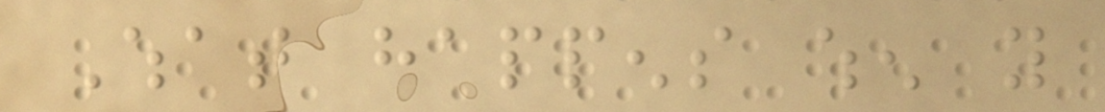What happens when you
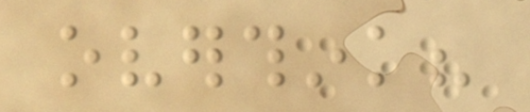overthink?
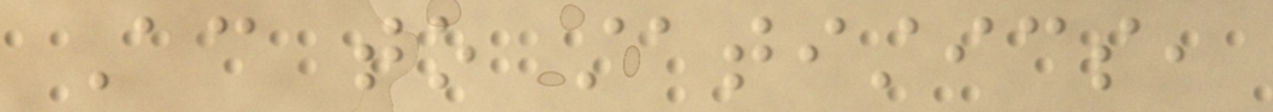According to statistics,
